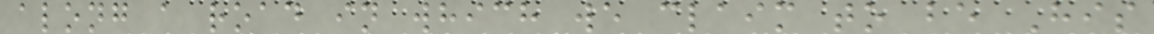along a road in which we claim to be His
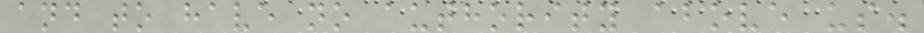and to have no authority above us.
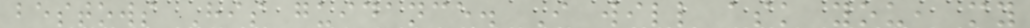bestows His guidance. I will ask you, my
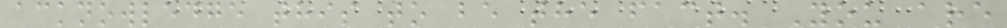acknowledge this to be the fact. You are
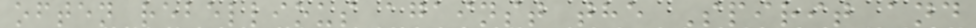often rebellious against the Spirit and
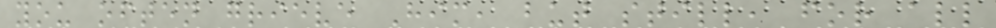you often grieve Him, but still, for all
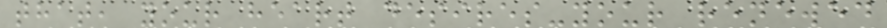that, your heart desires-your renewed
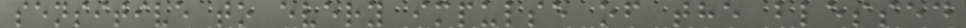sensitive to every impulse of the blessed
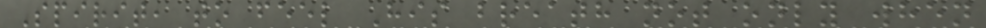Spirit, to feel His breath not only when
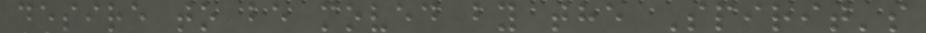desire to be moved by the Spirit's
